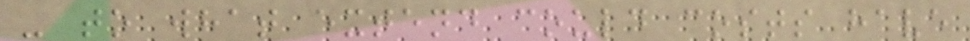- to what extend could costs have
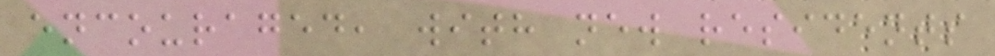encouraged, with new residents
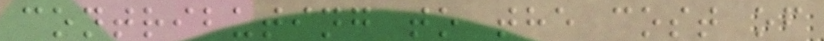contributing to the cost of
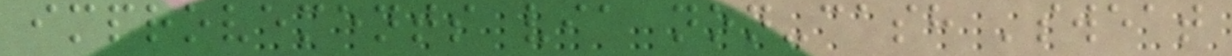improvements via non-cash 'sweat
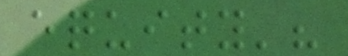equity'?
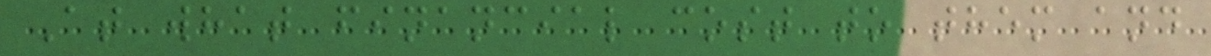At what financial cost to them and
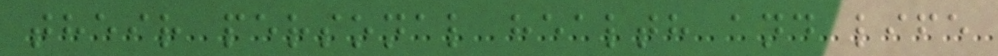their personal health and life
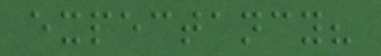expectancy?
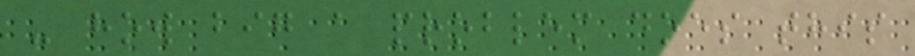- how big a problem does this
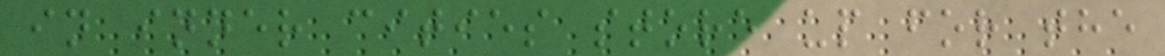in inner cities store up for the
